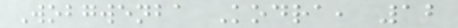Wobgwenba Kodra, 12
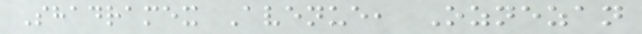Shadramex Avenue, Oznezan
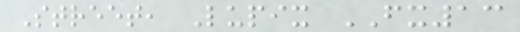Street, Lupix FX13
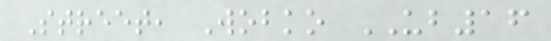Street, Wobko UB16
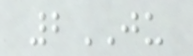2JU
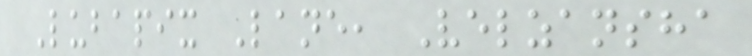Lubapix Lane, Velzansha
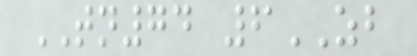TN74 6ZB
